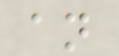an
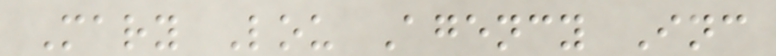Mary Lou Agency Inc
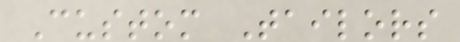Custom Tailors
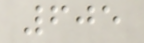605
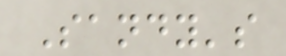Sandy's
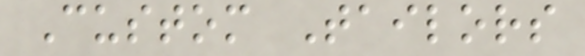Custom Tailors
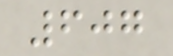607
